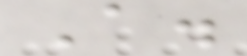A.
